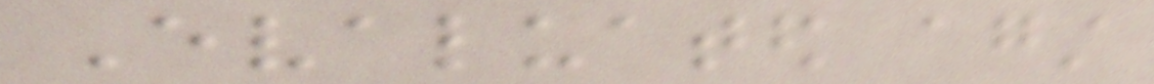Evaluated against
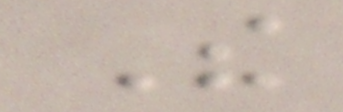The
